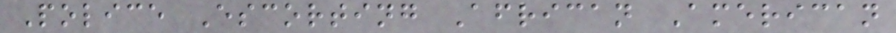Police Escorting African American
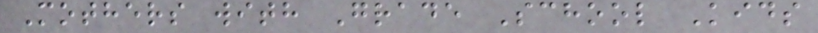Mothers with Grade School Kids
